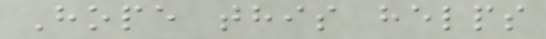Hope this helps
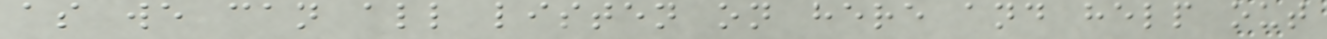as we can all listen on here and help out
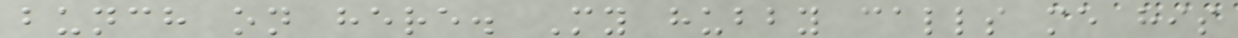bunch on here. My hubby calls me his
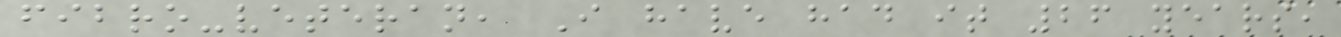fibro-veteran, I have had it 26 years,
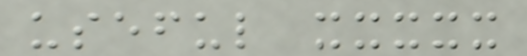useful xxxxx
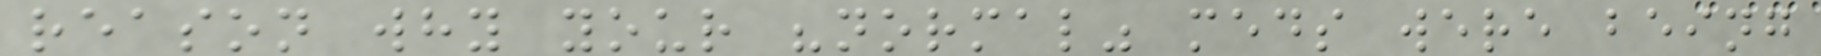reason why your "normal" meds were being
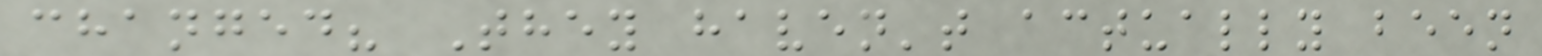changed? They haven't actually been
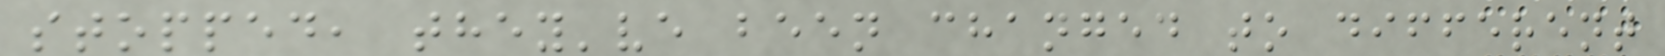stopped, they've been changed to different
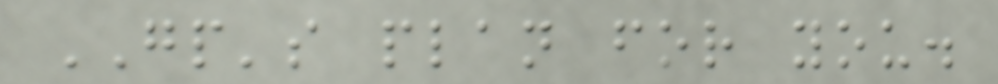GP's plan for you.
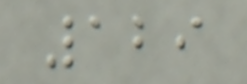129
